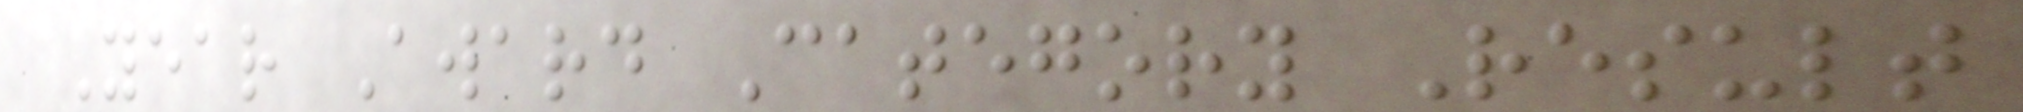Year Award Category Result
